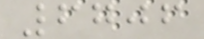6706
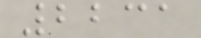2231
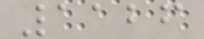1126
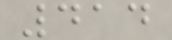414
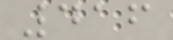416
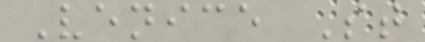Venice St
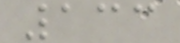133
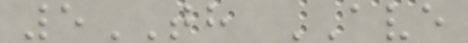5TH AVE
